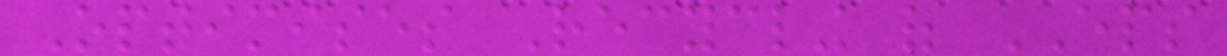Optimises Recycling of EPS
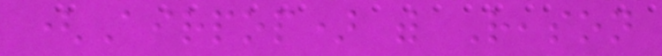(Airpop) with Reason
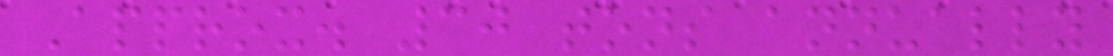Approx. 30 tons annually
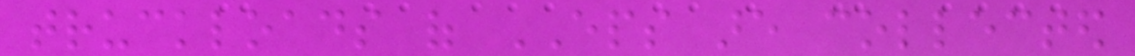truckloads of EPS are collected
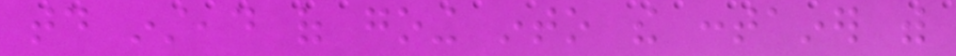today instead of going into the container with
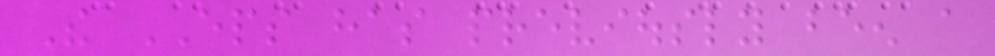The EPS has previously been a
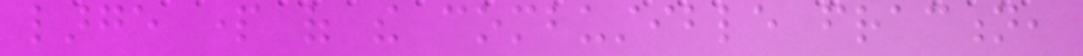large part of the combustible fraction,
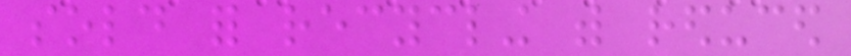sold for recycling with reduced
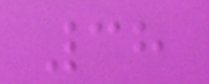38
